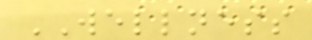WELLNESS
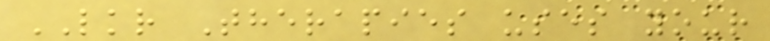LKR Therapies uses your
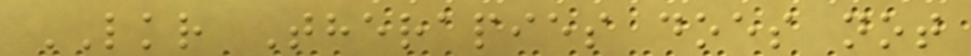LKR Therapies does not
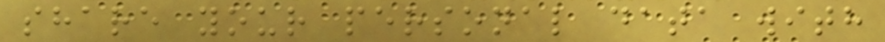share your personal data with
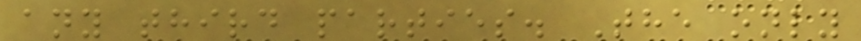any third parties. The only
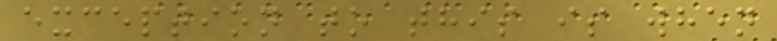exception to this is when
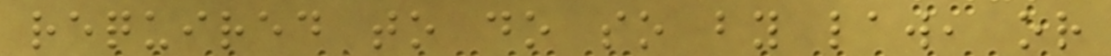required to do so by law, or
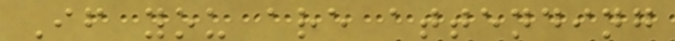If you are attending
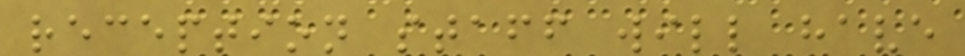reception staff will have
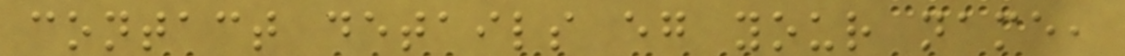contact details eg your name,
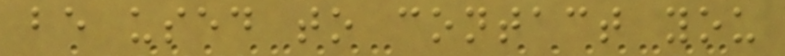be used to contact you
